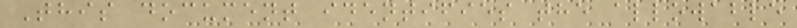This document identifies the allowable
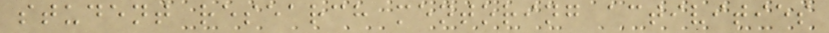student research mentoring activities
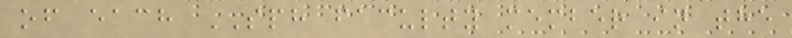of each SPH faculty member in the
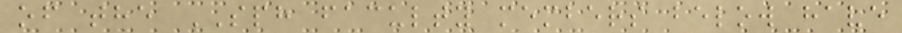of the SPH faculty members below have
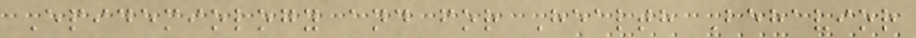Epidemiology and for Health Behavior
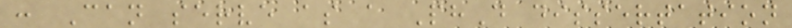: Can serve as a PhD dissertation
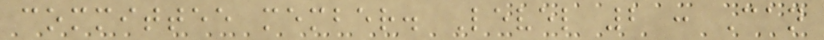committee member. Level 2 : Can
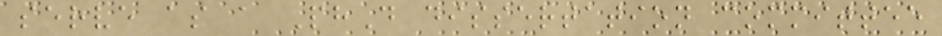serve as a PhD dissertation committee
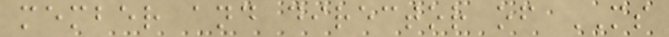member and director of MS
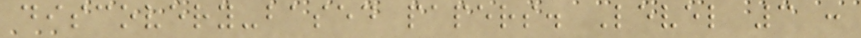discovery-based papers. Level 3 :
